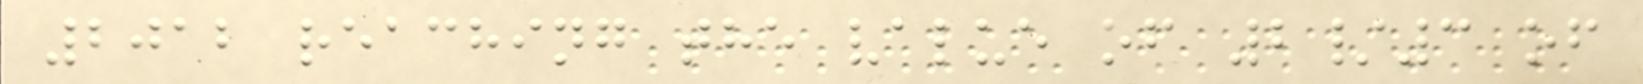2012 reaching the value of 2/3 of
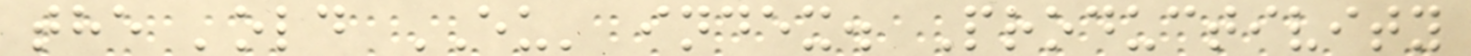the 'old EU' index. Productivity
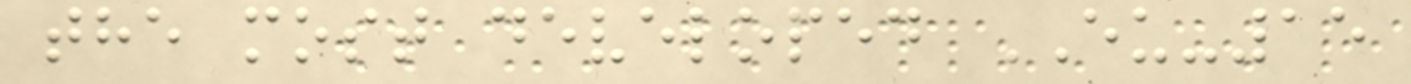the most developed EU-15
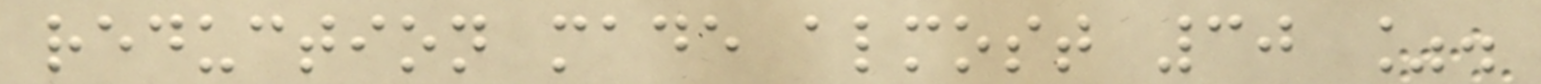reduction made almost 30 %.
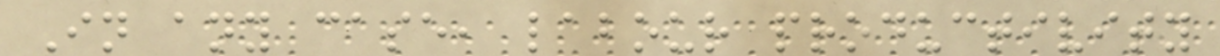In any case, labour productivity
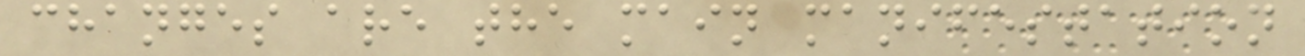changes are the main manifestation
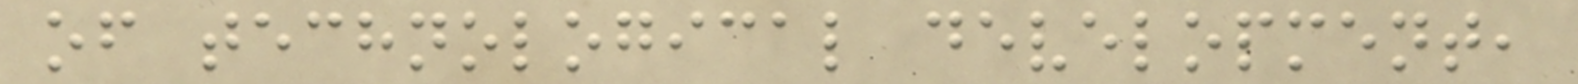of technological development,
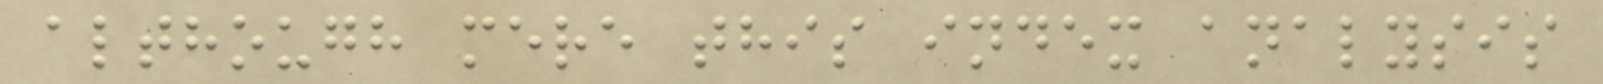although mere this index analysis
